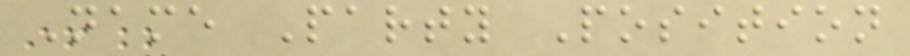Name Party Position
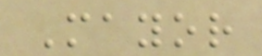Mayor
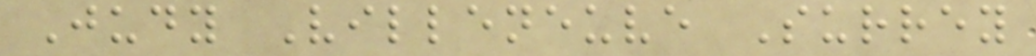Judy Villeneuve Surrey
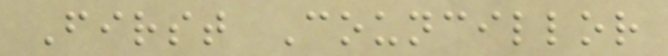First Councillor
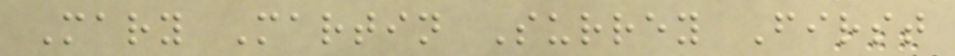Mary Martin Surrey First
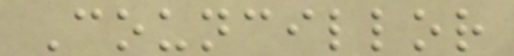Councillor
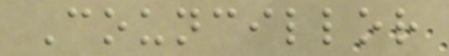Councillor
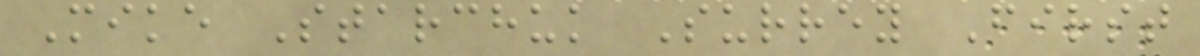Mike Starchuk Surrey First
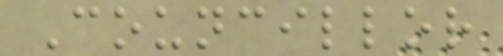Councillor
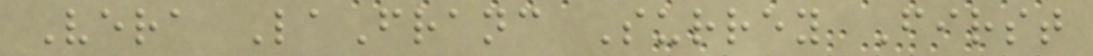Vera LaFranc Surrey First
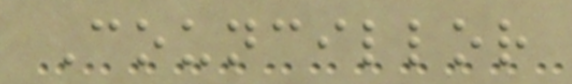Councillor
